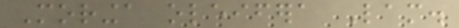Moringa oleifera Lam.
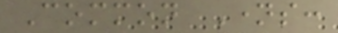Common Names:
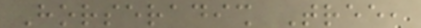Horseradish Tree,
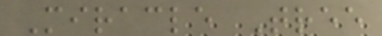Miracle Tree
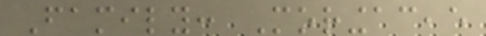Family: Moringaceae
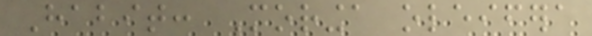Habit: Moringa oleifera
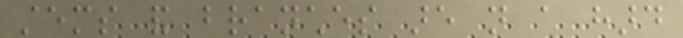stems and branches are not a hard
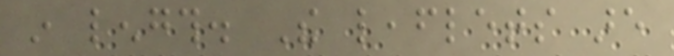in length. The leaflets are
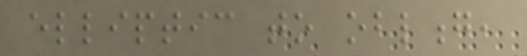elliptic to oblong,
